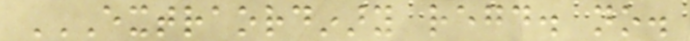EXTRAORDINARY REGD. NO.
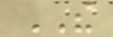THE
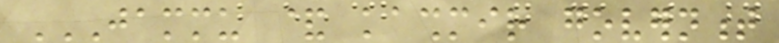JAMMU & KASHMIR GOVERNMENT
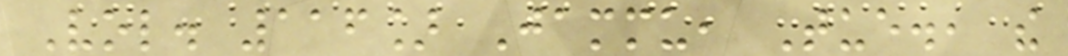Vol. 116] Jammu, Tue., the
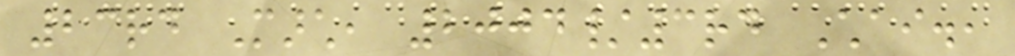23rd March, 2004/3rd Chai.,
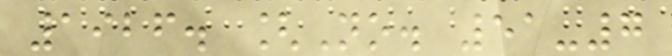1926. [No. 51-7
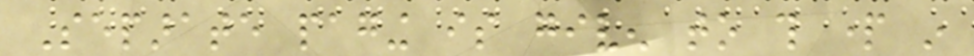Separate paging is given to this part in
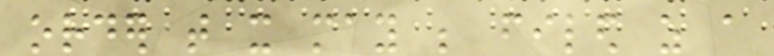order that it may be filed as a
